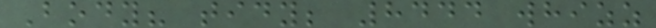Body? tidy; 8444 whizz
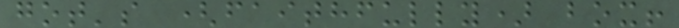got's (faithfully) box!
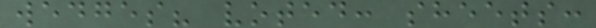wedges? voted: sheets:
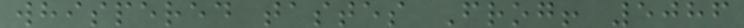whispered tastes Frog! 5086
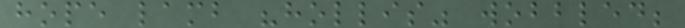hope lamb "hollis" wobbled;
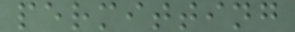permitting
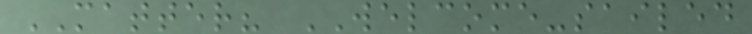MATTER? WELCOME-sailed
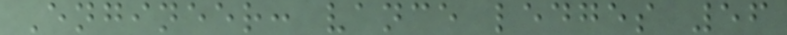Engineer: vance ledges 56
